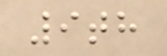9th
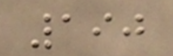190
